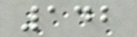142
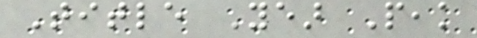Title Year Peak
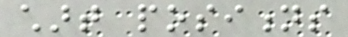chart positions
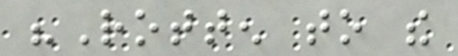"Rotten to the
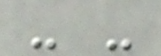- -
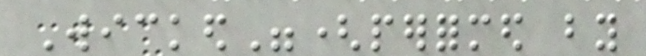Wicked"(performed by
